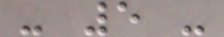- 5 -
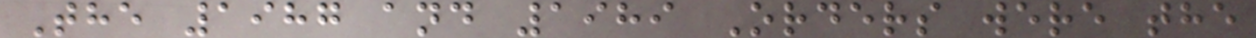The 1987 and 1989 Orders were the
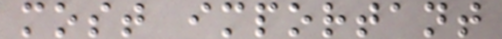most important
